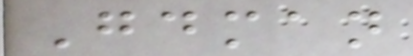Goodman
